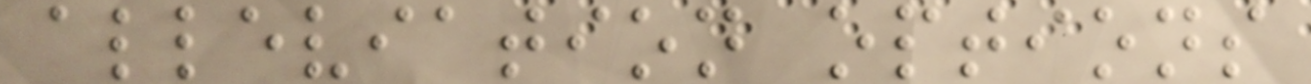alleviation options
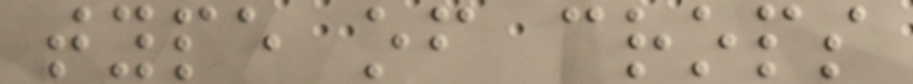type of crops
